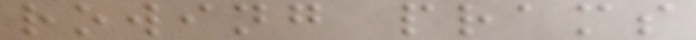rowing prams
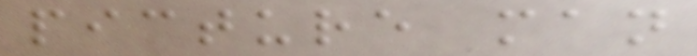picture man
